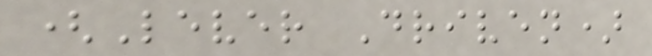(Lever Driven)
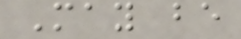May be
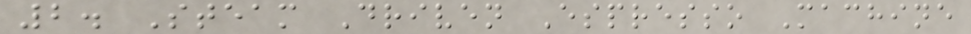2. Steam Driven Espresso Machine
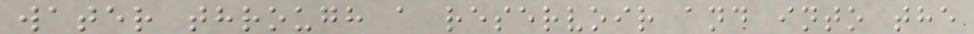water through a reservoir and into the
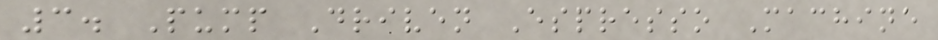3. Pump Driven Espresso Machine
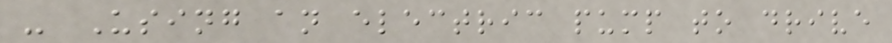- Using an electric pump to drive
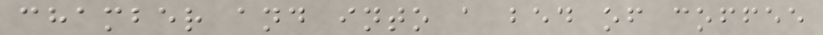chamber and into a bed of coffee
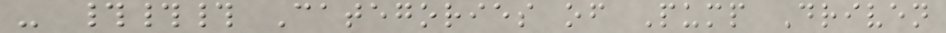- ### Categories of Pump Driven
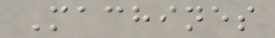Machines
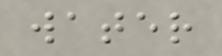water
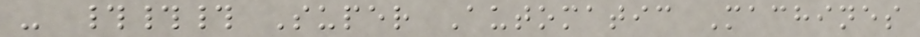- ### Super Automatic Machines
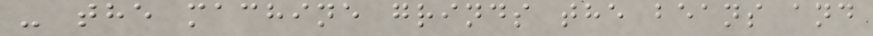- the machine grinds the beans and
